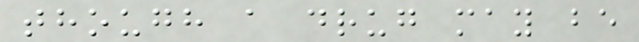though a drug may be
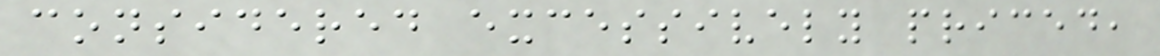considered excessively priced,
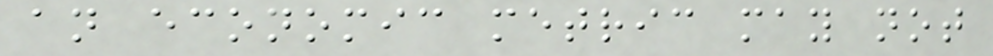an economic metric may not
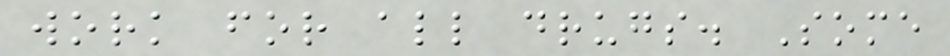work for all drugs. Some
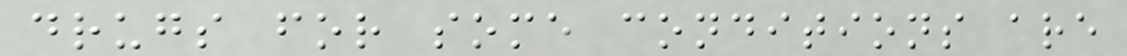drugs for some conditions are
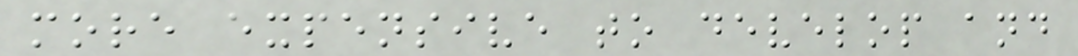more expensive to develop and
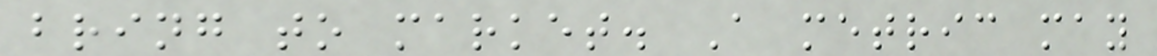bring to market. A metric may
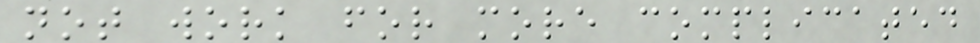not work for more complicated
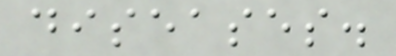diseases.
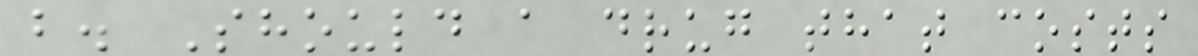b. Should a drug that costs
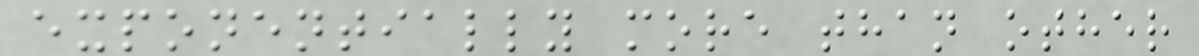exponentially more than other
